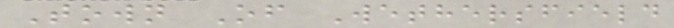Town Of Wethersfield
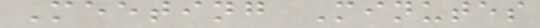Meeting Minutes
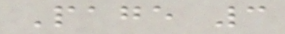Page 3
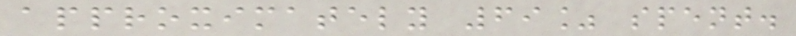approximately 69% spent.
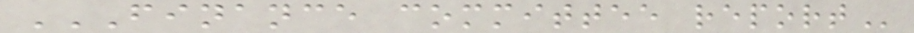FINANCE COMMITTEE REPORT
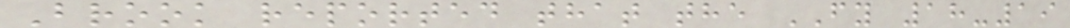Brook reported that the FY 18-19
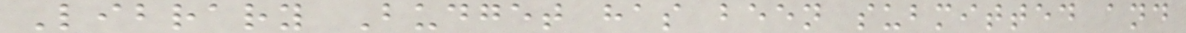Library Budget has been submitted and
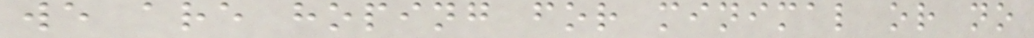we are hoping for minimal or no
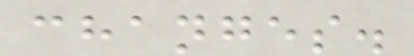changes.
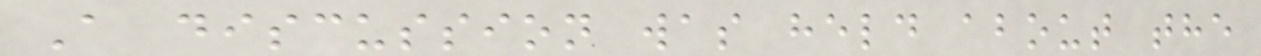A discussion was held about the
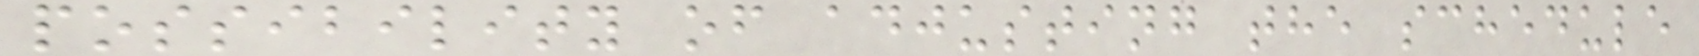possibility of adjusting the schedule
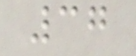37
